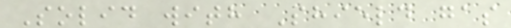Solid with Shield gas
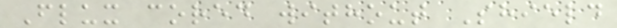Flux cored without Shield
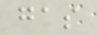gas
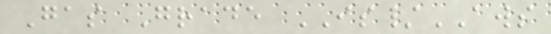Gas Grade IS/AWS
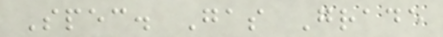Spec. Gas Grade
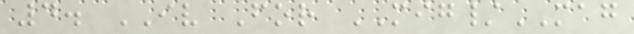4. IV For MIG/MAG
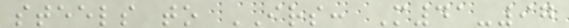steels to IRS: M41-97
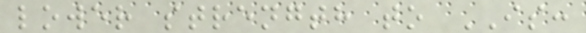lower strength to IS:
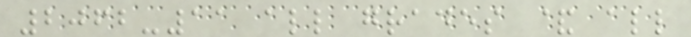2062-11 all grades & all
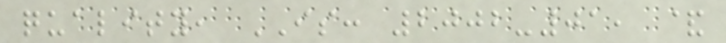quality, IS: 2002-01, &
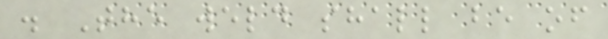. The weld shall be of
